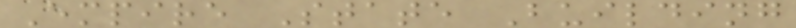Empire State Building
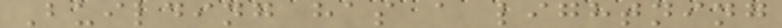Building has a lightning
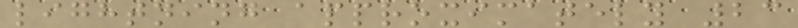lightning approximately 23
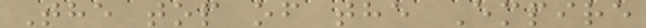The top of the Empire
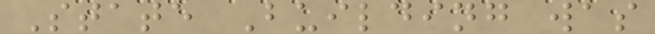State Building was
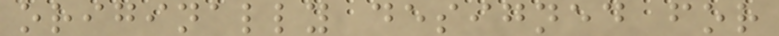originally designed for
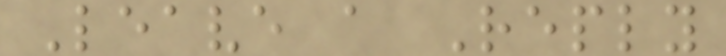Leave a Reply
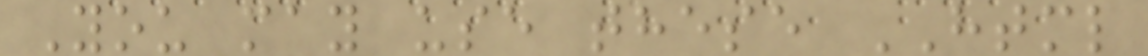You may use these HTML
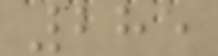285
